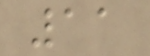11
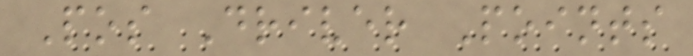Pos Driver Points
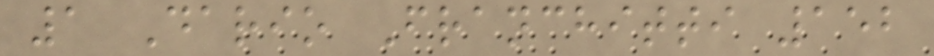1 Dario Franchitti 152
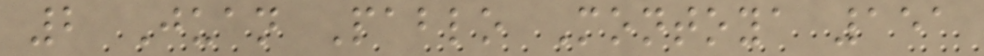2 Juan Pablo Montoya 151
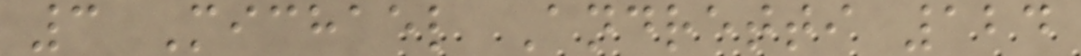3 Michael Andretti 124
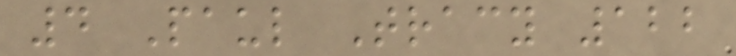4 Paul Tracy 122
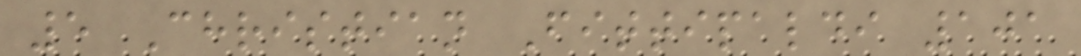5 Christian Fittipaldi 101
